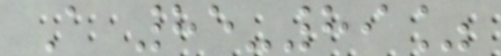A 85-89%
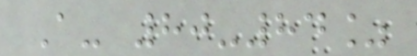A- 80-84%
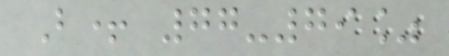B+ 77-79%
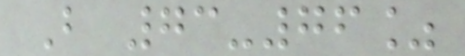B 73-76%
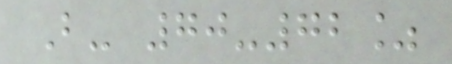B- 70-72%
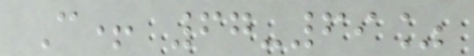C+ 67-69%
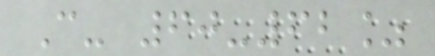C- 60-62%
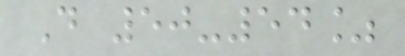D 50-54%
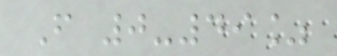F 0-49%
